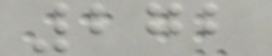272
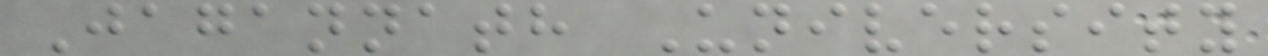Jagannath University
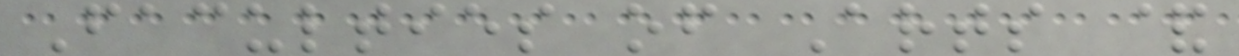Faculties of Arts &
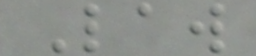Law
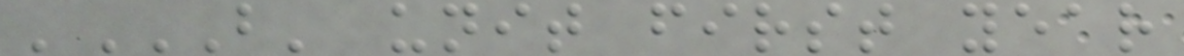'B' UNIT FIRST YEAR
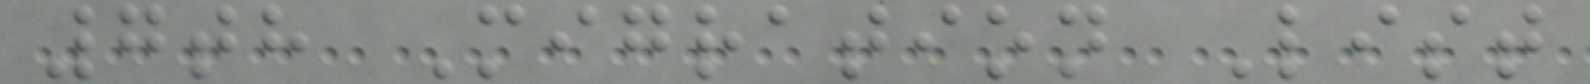7th Migration List
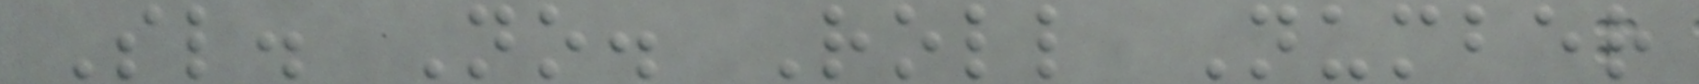Sl. No. Roll Number
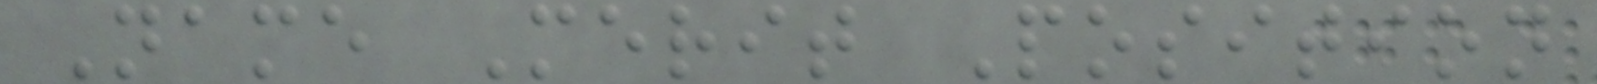Name Merit Position
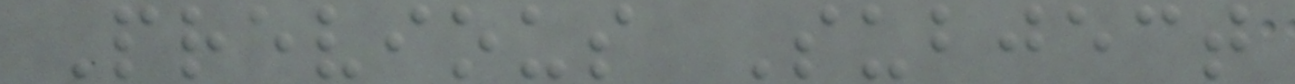Previous Subject
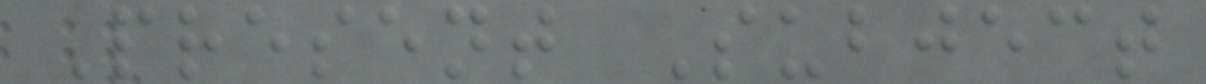Present Subject
